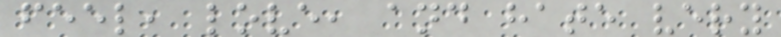feel, love, and hate very
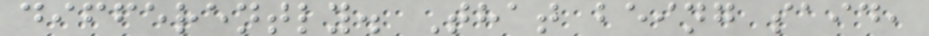differently. That being said,
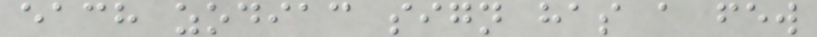each zodiac sign has a few
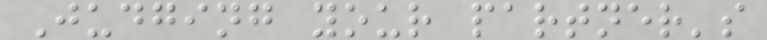Judging your partner's
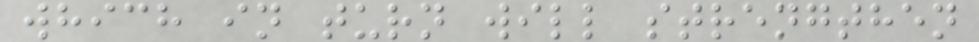which in turn will strengthen
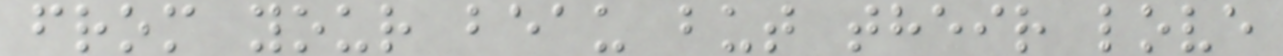from your beau but their love
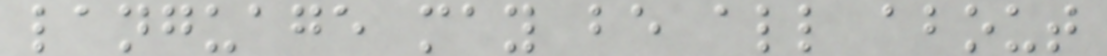language may be all about
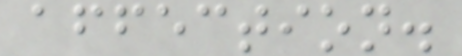affection.
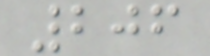206
